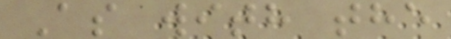As with the
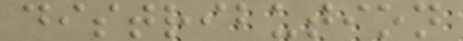distribution
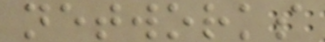networks
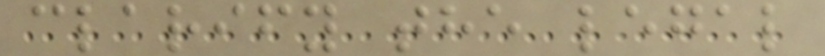clarify the legal
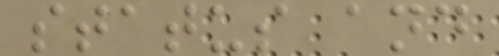status and
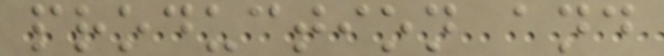production and
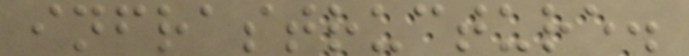infrastructure.
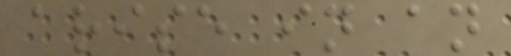arise in an
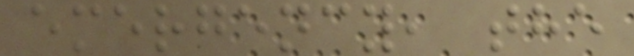emergency, the
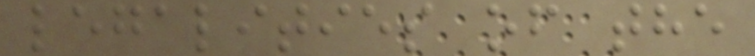legalities of the
